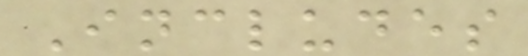Includes
